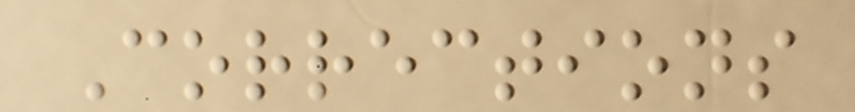Corrections
